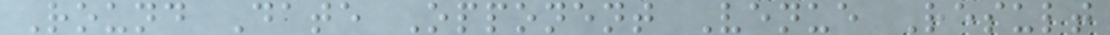Round Date Opponent Venue Result
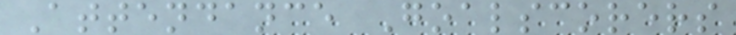Attendance Goalscorers
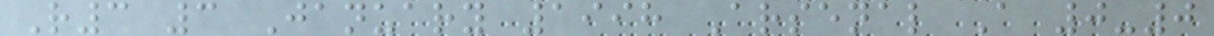R3 3 January 1998 Arsenal A 0-0
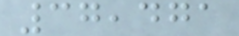37,471
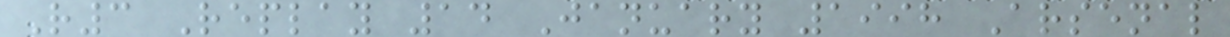R3 Replay 14 January 1998 Arsenal
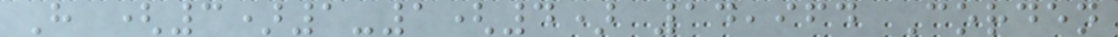H (3)1-1(4) 14,964 Corden
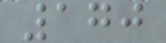170
